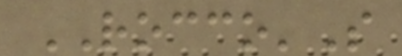ROCCO'S
